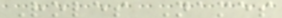Roles Names
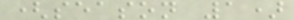(season 1)
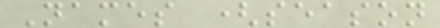Names (season
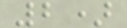2)
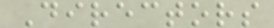Directors
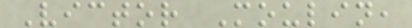Victor Moulin,
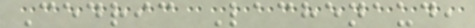Cedric Lachenaud,
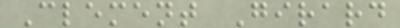Clement Girard
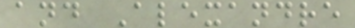and Alexandre
